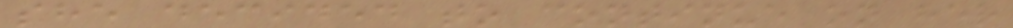she decided to continue on her
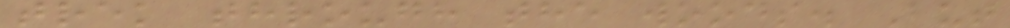trek through the woods. But
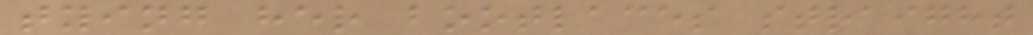tying her bootlaces straight
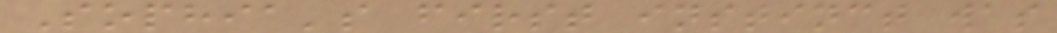Sophia's first instinct was
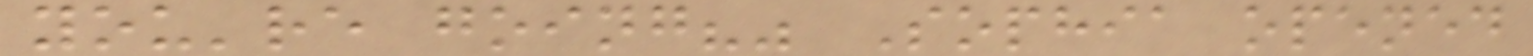you're going?" Sophia opened
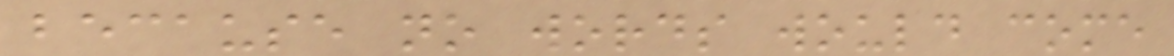because no words would come
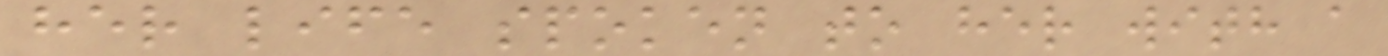her life spoken to her with a
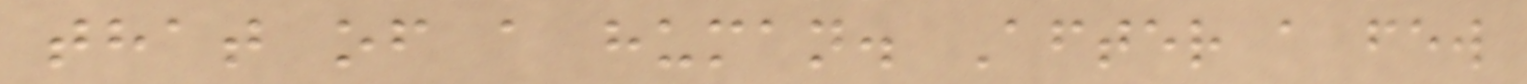that of a human. After a few
